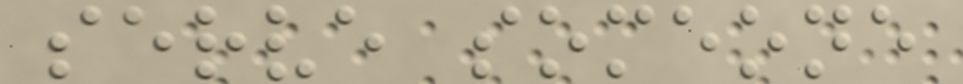serve someone
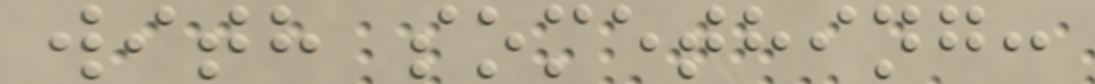with something:
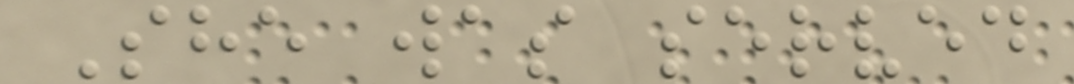She was served
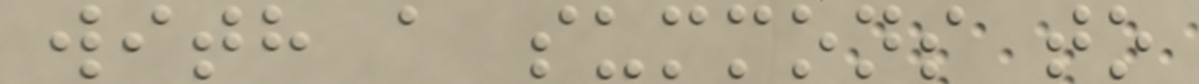with a summons to
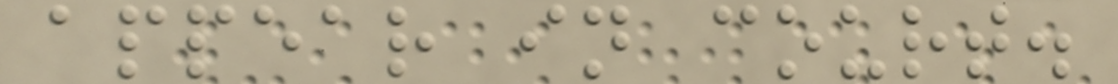appear in court.
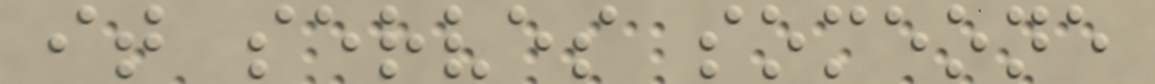it serves someone
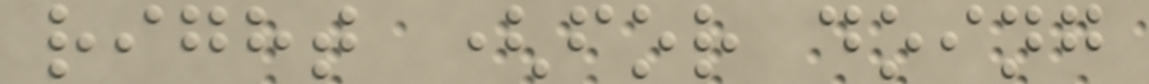right (for doing
